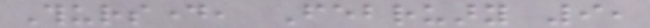Thursday, February 9,
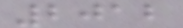2012
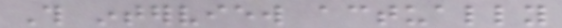This interview actually
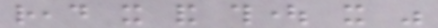read it and thought it was
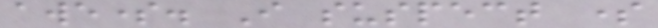awesome. I suspect some
